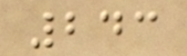243
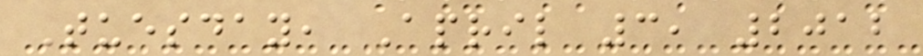Tuesday, April 3, 2012
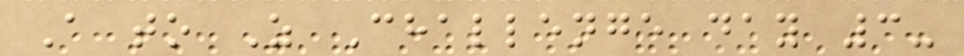A to Z Challenge day 3-
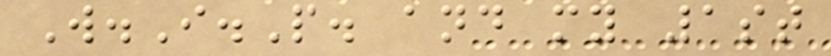W.I.P. and my 1st
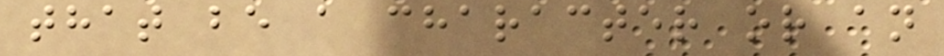that be a character or an
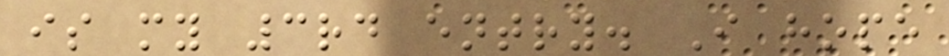is my 3rd entry. I hope
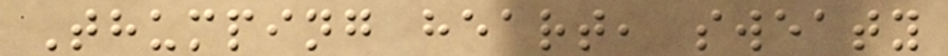Thumping heart, sweaty
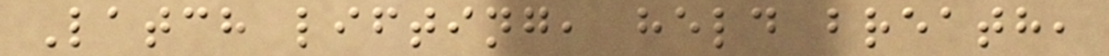Latch lifting, held breath,
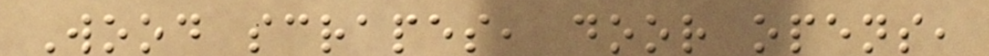Wood scrapes, door opens,
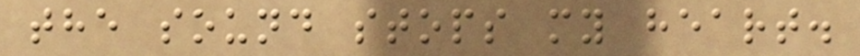the sound stops my heart.
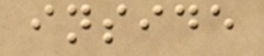inside
